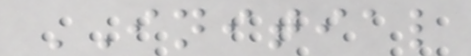INITIAL
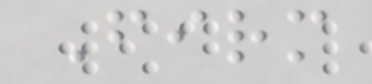Firm
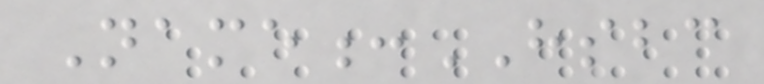Name:HSBC
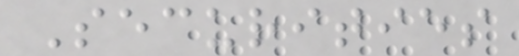Securities
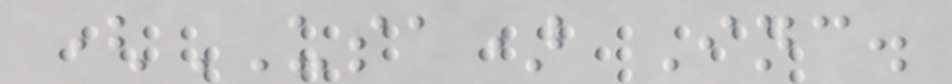(USA) Inc.
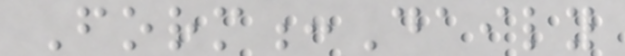Form:Daily
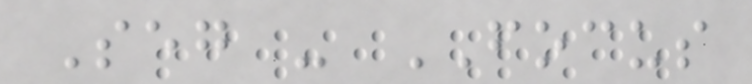Seg - FOCUS
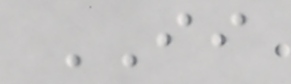II
